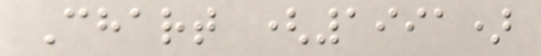Chart (1991)
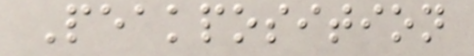Peakposition
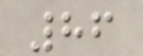86
